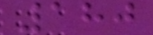180
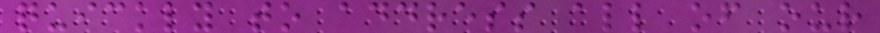quickly to address all of our
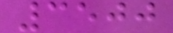3500
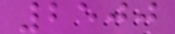2500
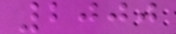2000
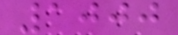1000
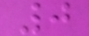0
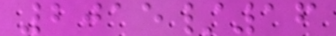2015/16
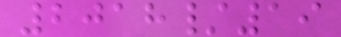2018/19
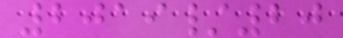2019/20
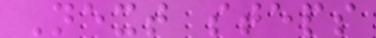Next steps
